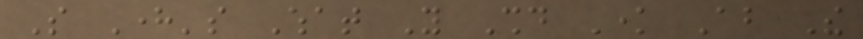So Here's What You Should Know About The
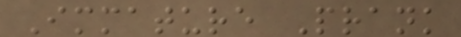Immature Prank
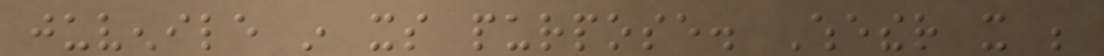juvenile in its purpose. Whether it be
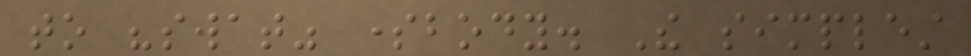to "swat" somebody. The simplest
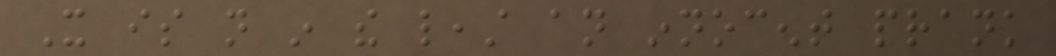It is not in the least an innocent prank
